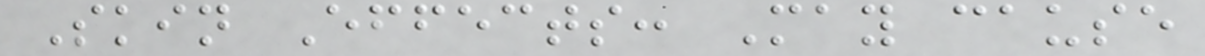Skin Effects: May cause
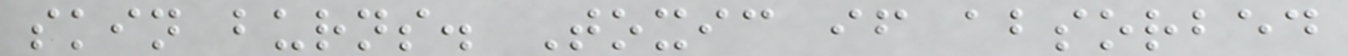skin burns. Toxic if absorbed
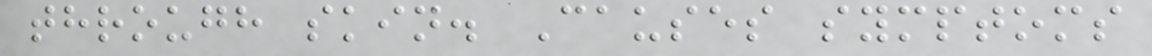through skin. Causes symptoms
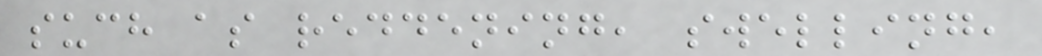such as reddening, swelling,
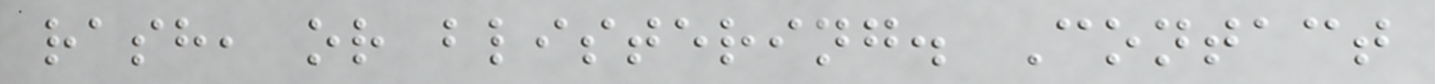rash, or blistering. Contact
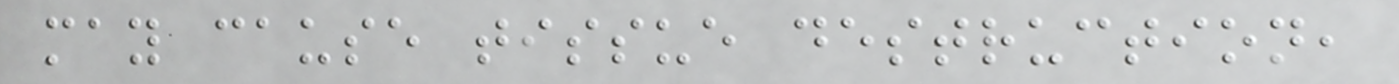may cause tissue destruction,
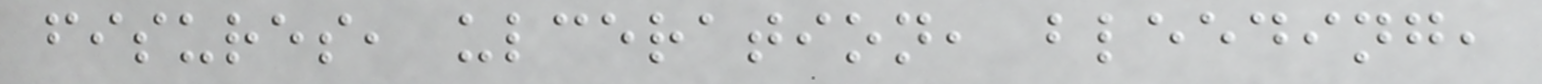fisures, ulceration, bleeding,
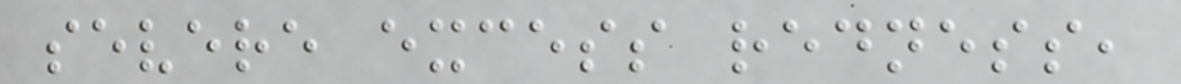severe excess redness,
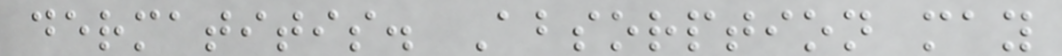dermatitis. Absorption may
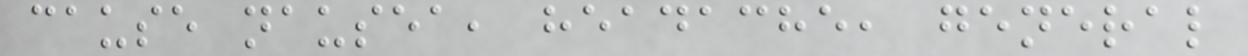cause nausea, headache, general
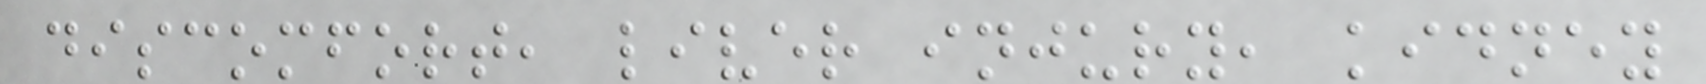discomfort, liver injury, kidney
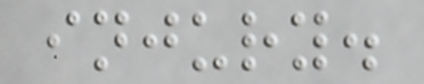injury.
